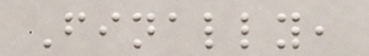Finally,
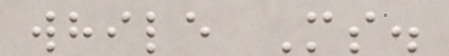while Ms.
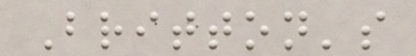Britton's
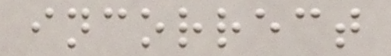incorrect
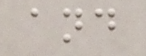and
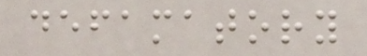defamatory
